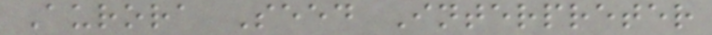Aurora Seed Interpreter
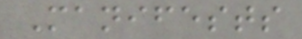Manifests
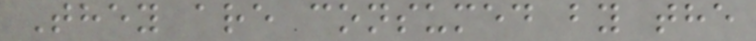They are consumed by the
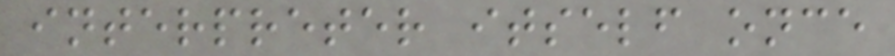interpreter itself once
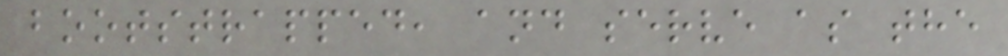bootstrapped, and serve as the
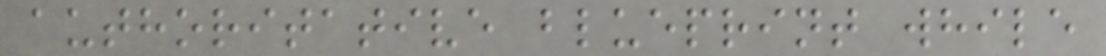authoritative blueprint while
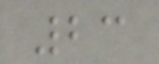23
